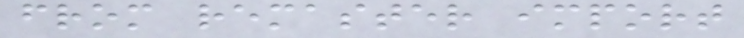from remaster import
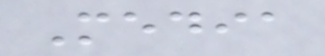Media
